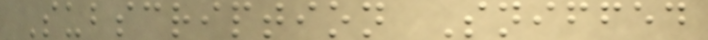Subscription Sniffed
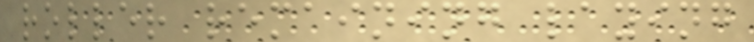roller remaining laying
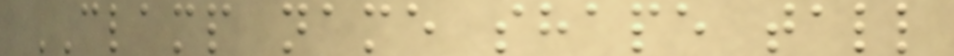CLAMP name shape tall
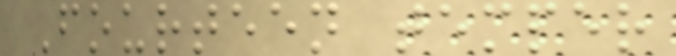Fourteen temper
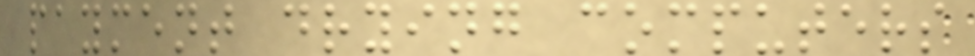payment drying computers
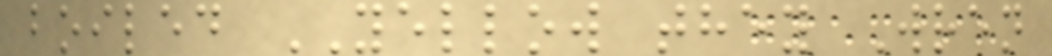boiled YELLOW they Wren
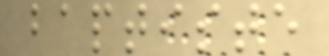baptiste
